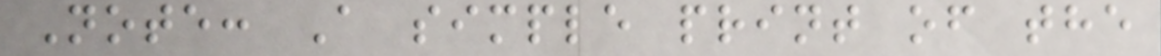Note: A simple print of the
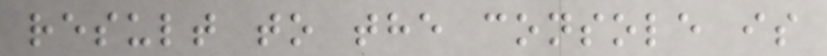result to the console is
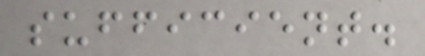sufficient.
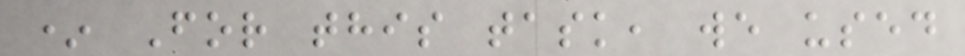* For this task, we used
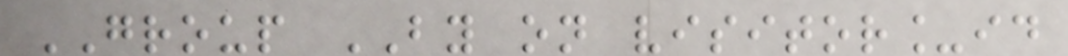GROUP BY on visitor_id
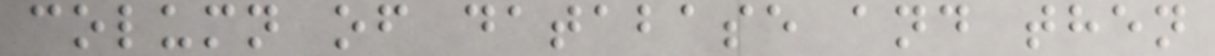column of database and then
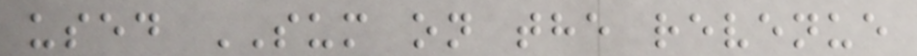used SUM on the revenue
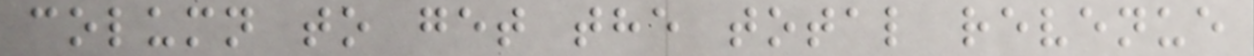column to get the total revenue
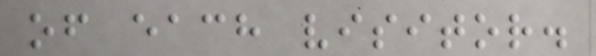of each visitor.
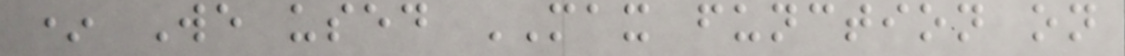* We used MAX function on
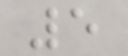5
